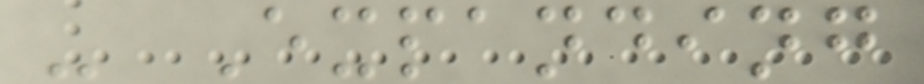- Expanding
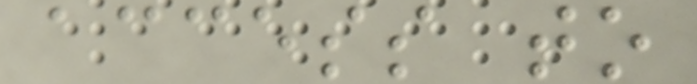access to
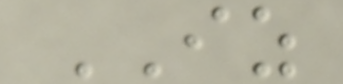IZ
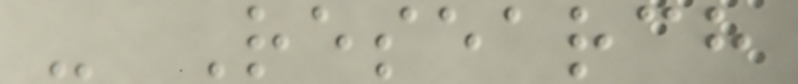- Research
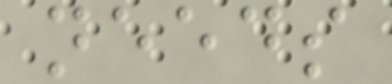needs
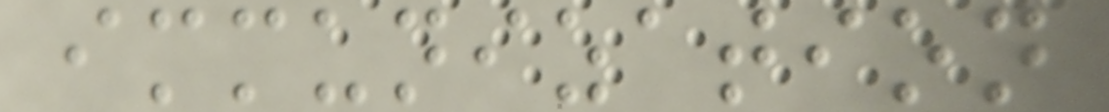immunization
